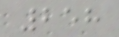258
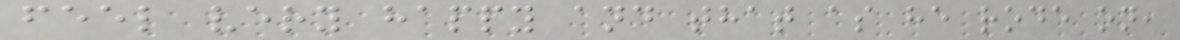feel very happy and that as he rode on,
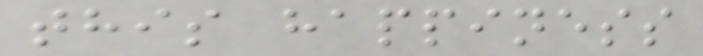this happiness
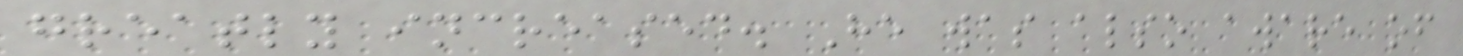greatly increased. He was also aware of
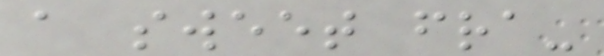a sweet fra-
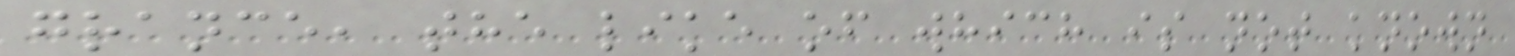grance, the like of which is not known
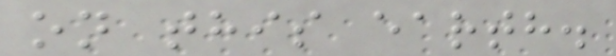on this earth.
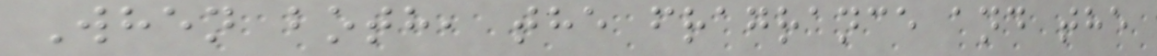When both, the fragrance and the
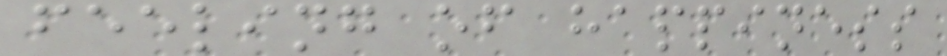feeling of happiness
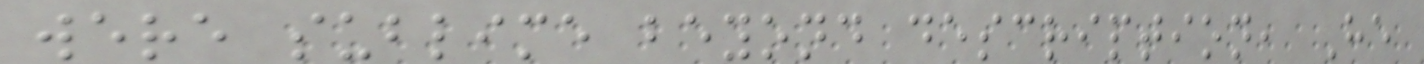were sublime beyond description, He
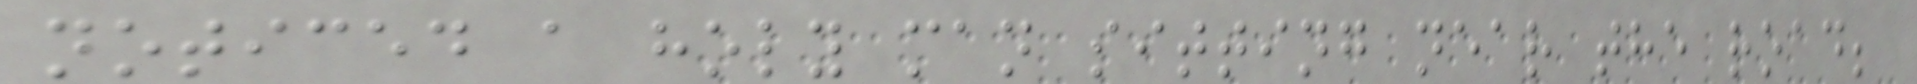noticed a holy man sitting near the road;
